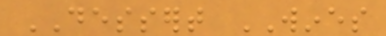DESSERT WINES
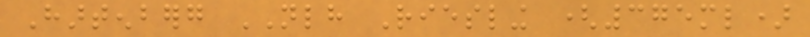Hartenberg NLH Riesling (375ml)
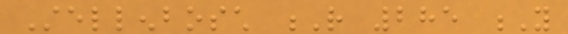Stellenbosch R 285 Y
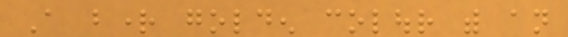A bright golden colour with an
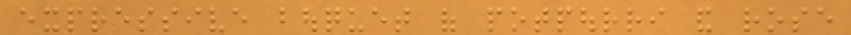expressive bouquet of potpourri and rose
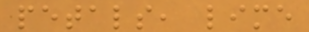petals, lime
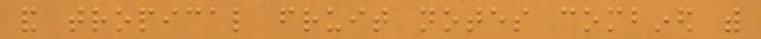and tropical fruit notes combined with
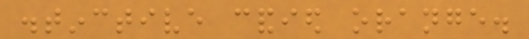distinctive candied orange.
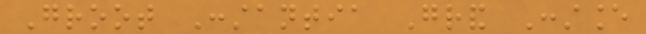Groot Constantia Grand Constance
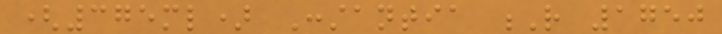(375ml) Constantia R 1750
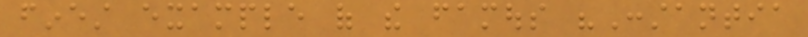finest example of the famous "Constantia
